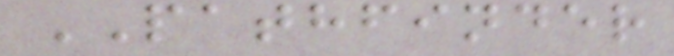PATHFINDER
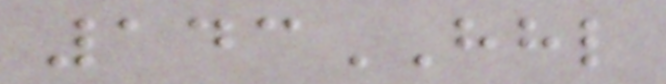143HHL
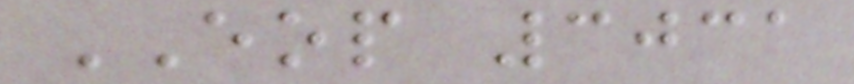EOP 3031
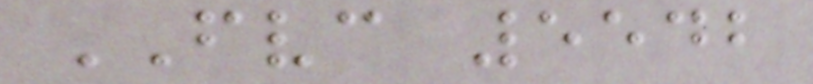FVC 5542
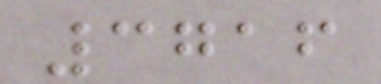3716
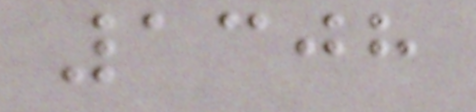1308
